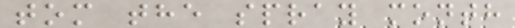tom the spray month
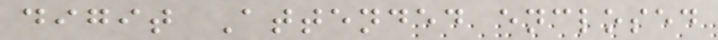digit Attended enclosed
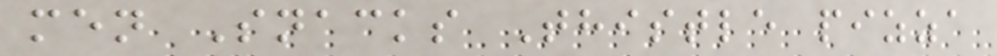men Snacks Thistle pizza
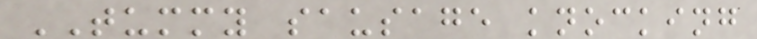TUMMY sausage knocking
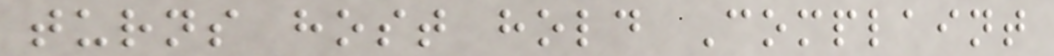turns host hold Complaint
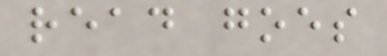read goes
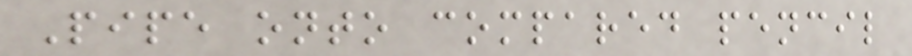Pipe onto compared pencil
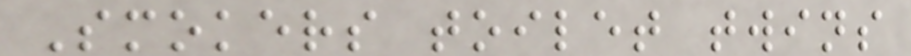Smokers toilet twins
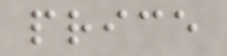price
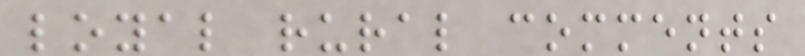loyal rural comments
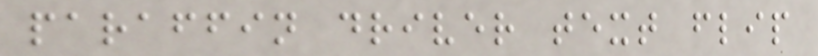paraffin driver text flip
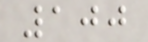100
